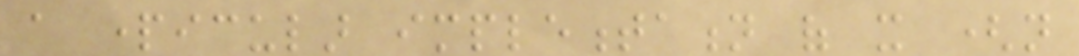a particular implementation of it (not
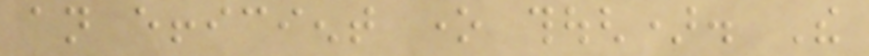an efficient one though). The
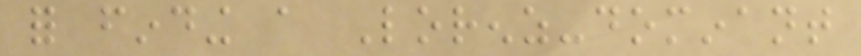for finding a Lorenz-dominant
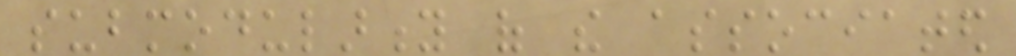submodularity of the associated
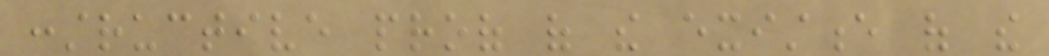constructive proof of the existence of the
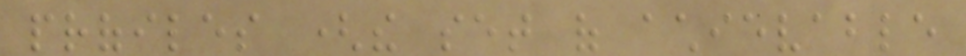profiles (the set of achievable
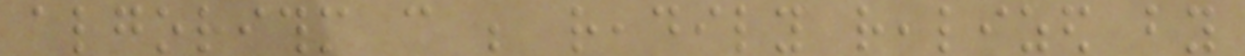algorithm can be readily realized by
